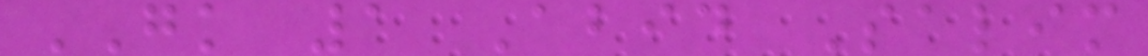GK 1 Abid Salim
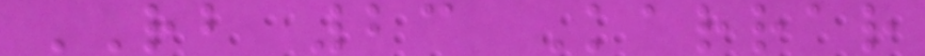RB 23 Karrar
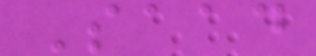Saad
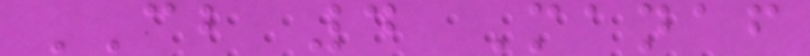CB 4 Manaf
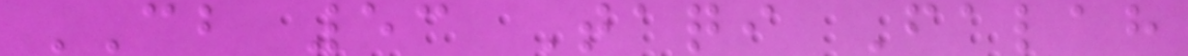CB 53 Taqi Falah
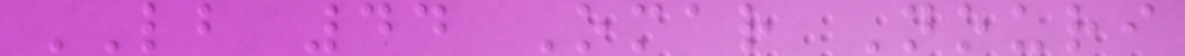LB 44 Omar Nouri
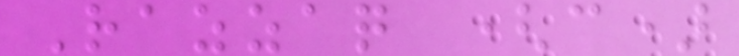Razzaq (c)
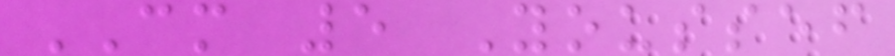CM 5 Youssef
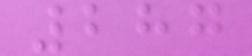287
